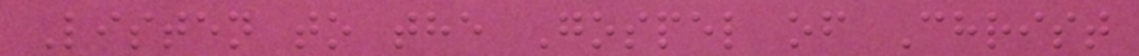Listen to the Gospel of Christ
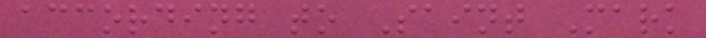according to Saint Mark
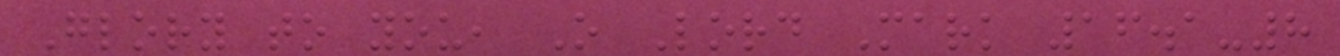Glory to you, O Lord Mark 16.1-8
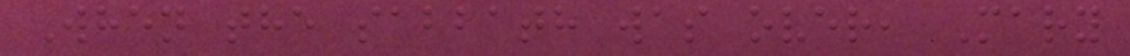When the sabbath was over, Mary
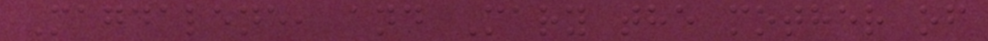Magdalene, and Mary the mother of
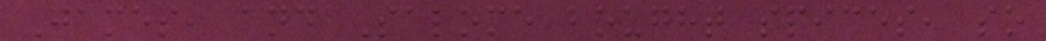James, and Salome bought spices, so
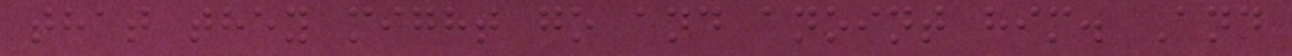that they might go and anoint him. And
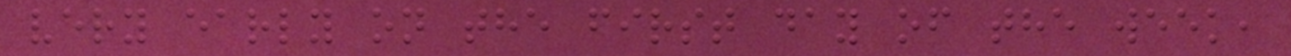very early on the first day of the week,
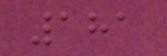181
